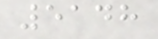5148
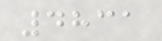4831
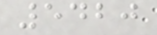5420
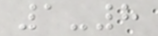1-8
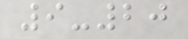9-20
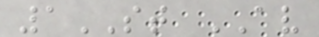1ST AV
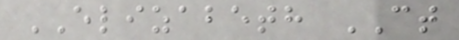ELIZABETH CT
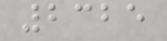2325
